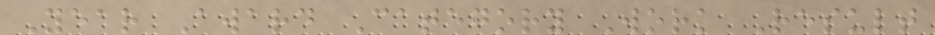Year Award Category Work Result
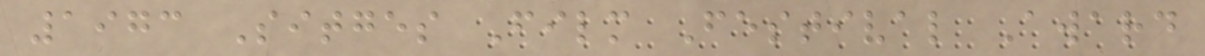1973 Sitges Film Festival Award
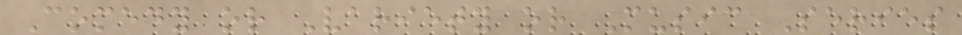Comedy or Variety or Music Series
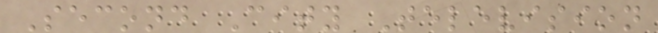Second City Television
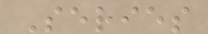Series
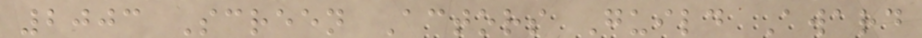2003 Screen Actors Guild Award
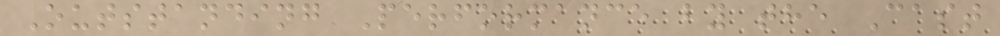Outstanding Performance by the Cast
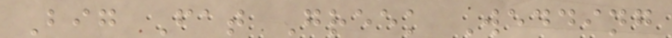Big Fat Greek Wedding
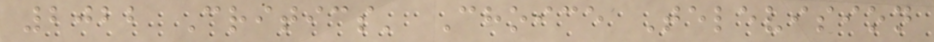2022 Critics' Choice Television
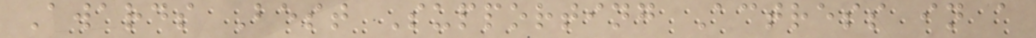Awards Best Supporting Actress in a
